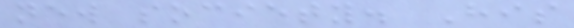new society. His
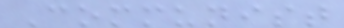Communist
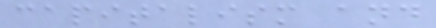capitalism and
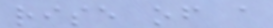rise of a
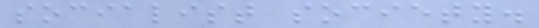socialist society.
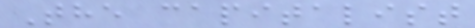The capitalist
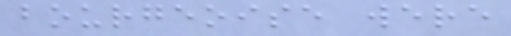bourgeoise were
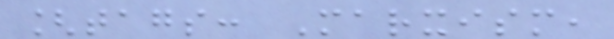[tags: Marxism,
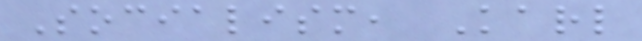Socialism, Karl
